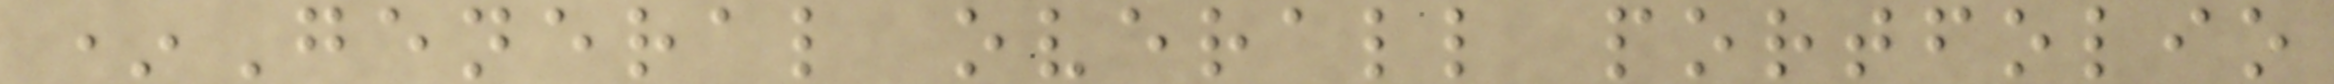*General overall portfolio
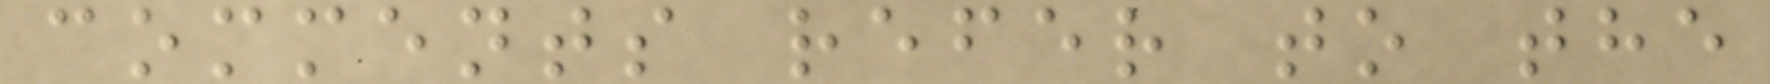comments refer to the
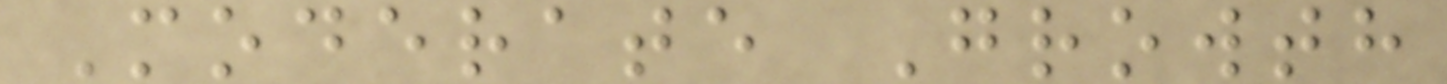Moderate Growth
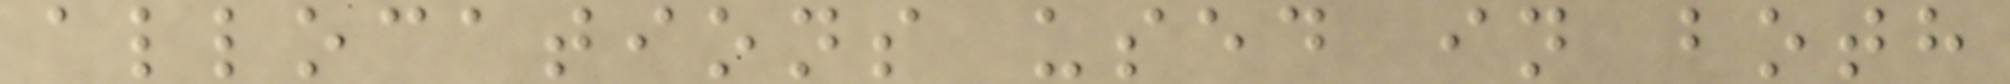allocations used in both
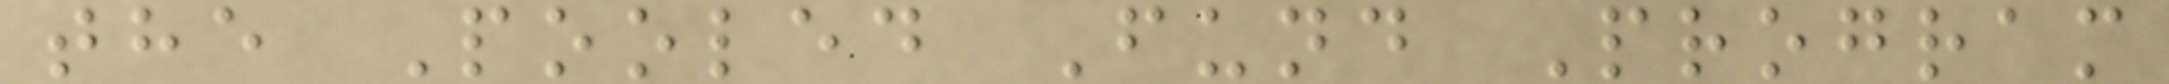the Pooled Fund Program
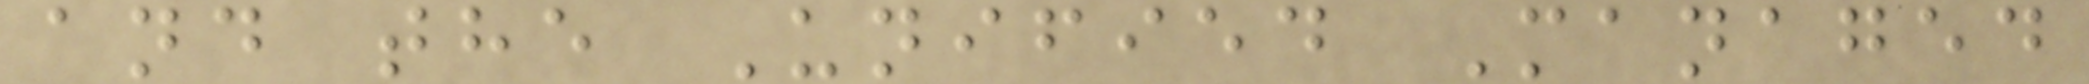and the Unified Managed
